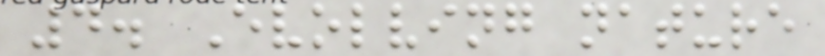4. Evolving nature
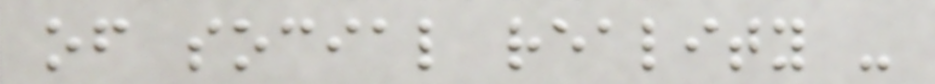of social reality -
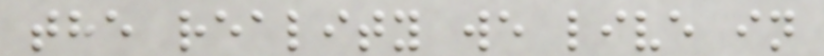the reality we live in
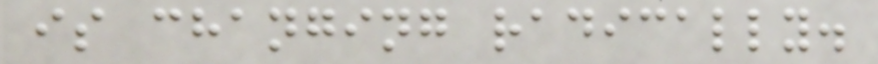is changing radically.
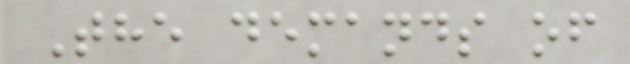The demands of
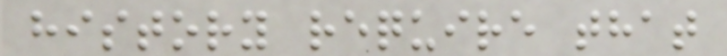history require that
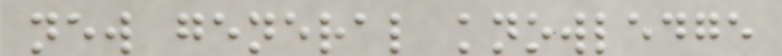new general knowledge
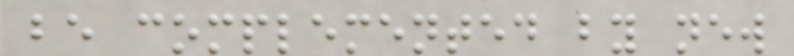be complemented by new
